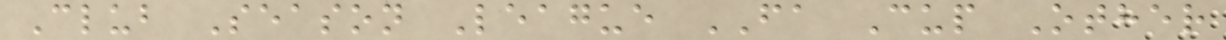Club Season League FA Cup Other
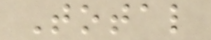Total
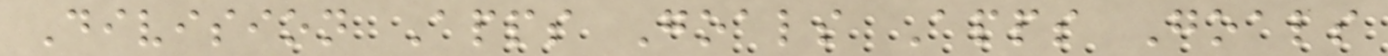Division Apps Goals Apps Goals
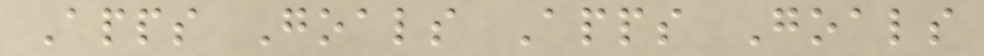Apps Goals Apps Goals
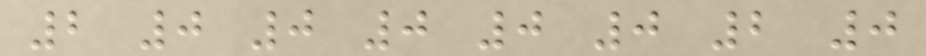2 0 0 0 0 0 2 0
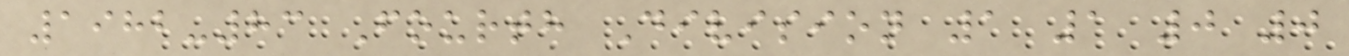1982-83 Fourth Division 1 1 0 0
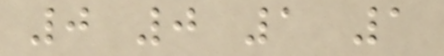0 0 1 1
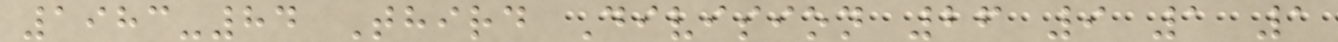1983-84 Third Division 26 9 1 1
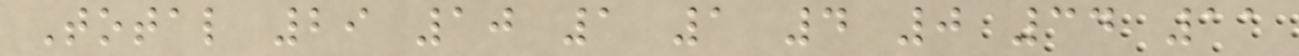Total 29 10 1 1 4 0 34 11
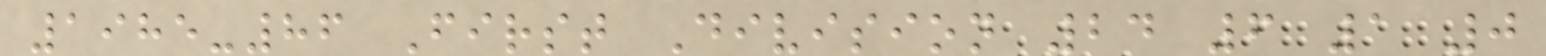1985-86 First Division 24 6 1 0
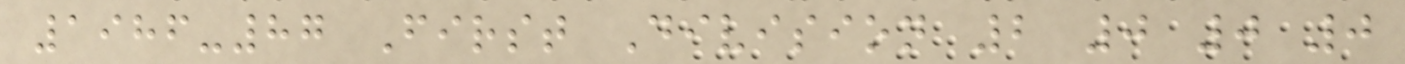1986-87 First Division 2 0 0 0
